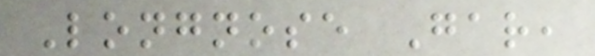Longnose Gar,
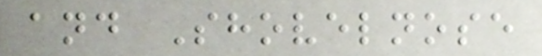and Shovelnose
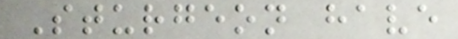Sturgeon have
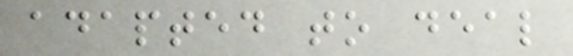adapted to deal
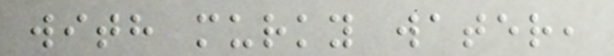with murky water,
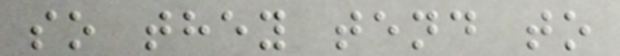so they tend to
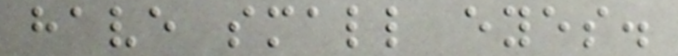have small eyes.
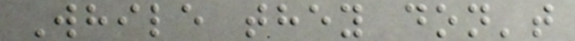While they don't
